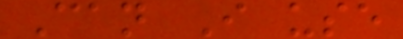Can I use
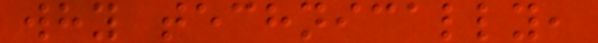why technically,
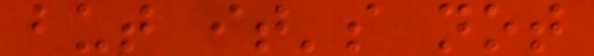but it's not
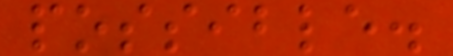possible.
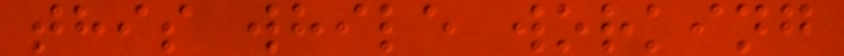this while working
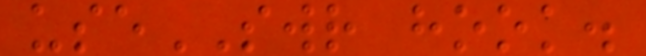useSWR hook.
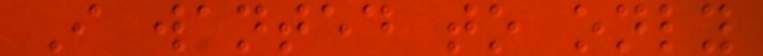I wanted to only
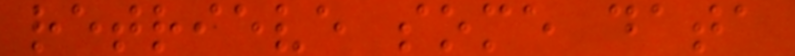retrieve some data
